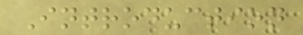Introduction
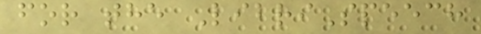for the LibriSpeech
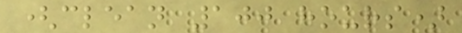(clean 100 hours)
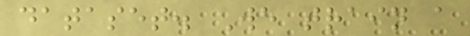dataset. We train a
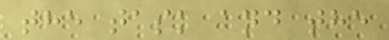the task and the
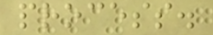process.
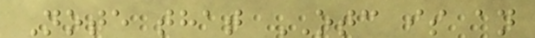Note that OTC is an
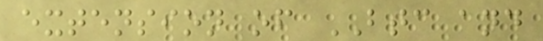extension of BTC and
